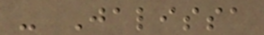- Jalissa
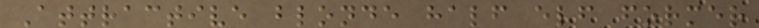Attractive blonde half elf former
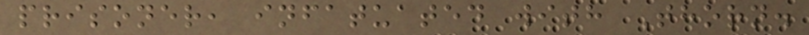prisoner, infatuated with Thorn.
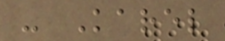- Karel
